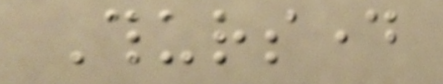Thursday
